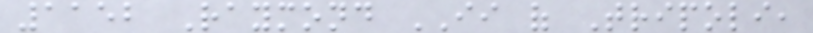1152 Raymond II of Tripoli,
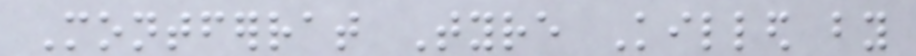Montferrat Tyre Killed by
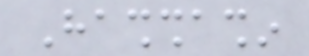Hashshashin
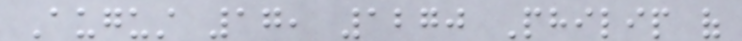August 17, 1270 Philip of
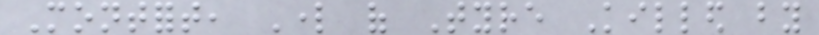Montfort, Lord of Tyre Killed by
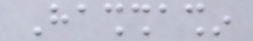Hashshashin
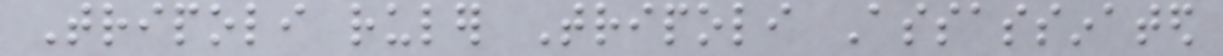Tripoli ruler Tripoli Assassinated
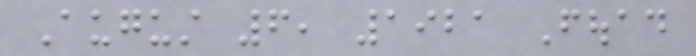August 6, 1921 Fouad
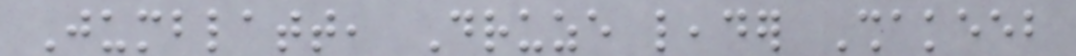Jumblatt, Druze leader Shakeeb
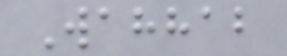Wahhab
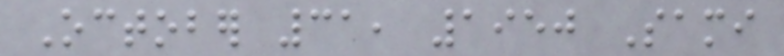October 31, 1950 Sami
